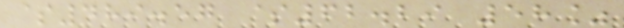$489.57 $62.29 58%
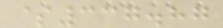$337.87
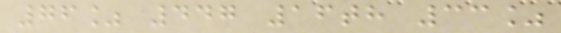76% 447 16th 33%
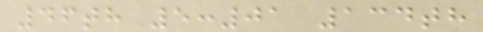46th 5:01 134th
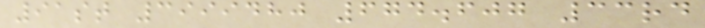91st 3999480 674.607 33rd
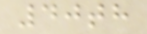40th
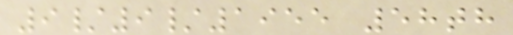9/9/1955 58th
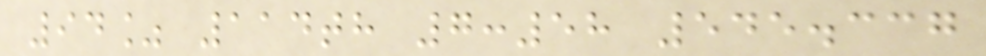94% 114th 7:58 545.337
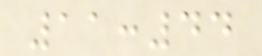11:44
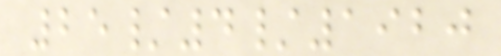25/4/1920
